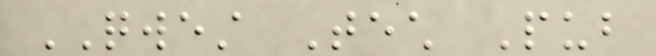QWEST Tech Pub
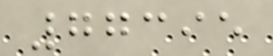77395
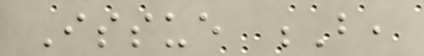Issue B,
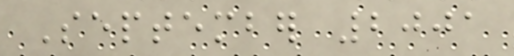September 2001
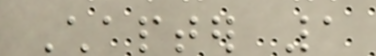Chapter 1
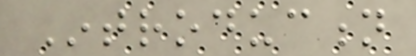Introduction
